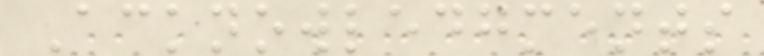Acknowledgments
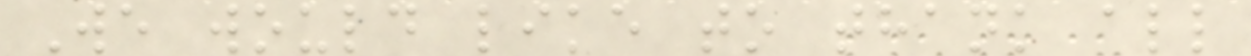We would like to thank all
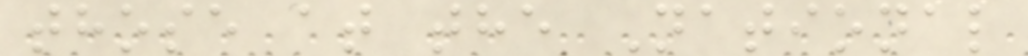those at the National
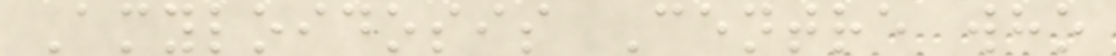Amyloidosis Centre who
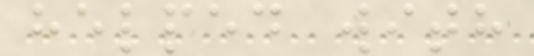helped with
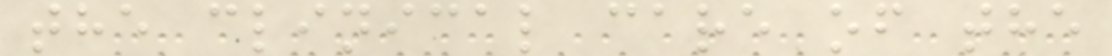the clinical care of the
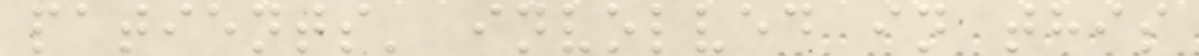patients' involved in this
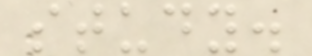study.
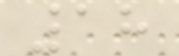18
